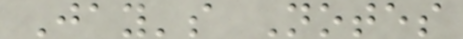Jay's Notes
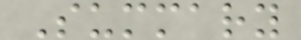Summary
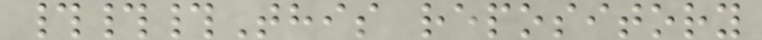###This repository
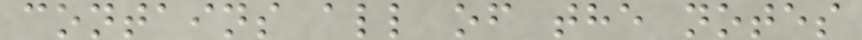contains all of the notes
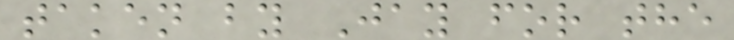taken by Jay for the
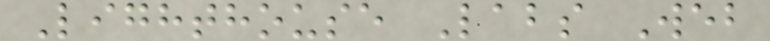Lighthouse Labs Web
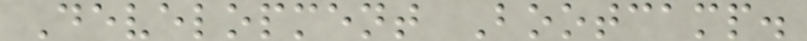Development Bootcamp.
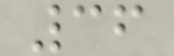36
